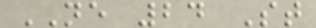NE 24 St
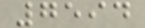7594
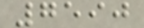7590
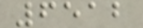6512
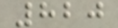820
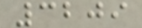3209
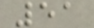51
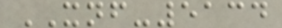XNF-5134
